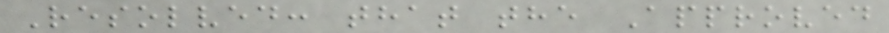Resolved: that the Approved
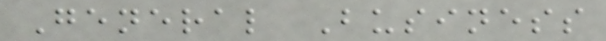General Business
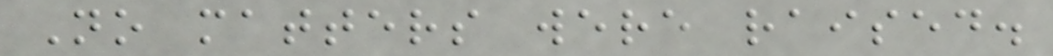No matters were raised.
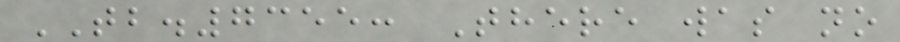TB.7355: There was no
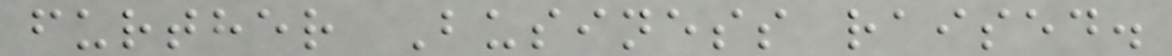further Business raised.
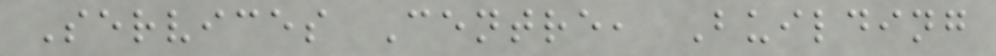Services Centre, Building
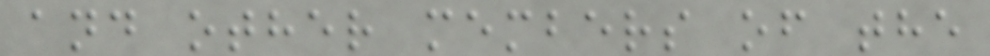and other members of the
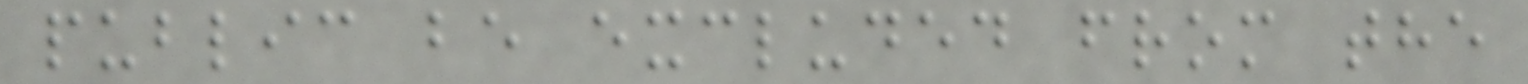public be excluded from the
